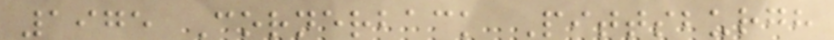1975 Cornerback Pittsburgh
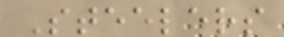Steelers
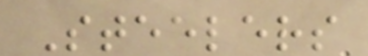Steelers
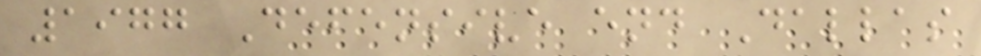1977 Defensive end Dallas
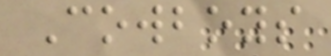Cowboys
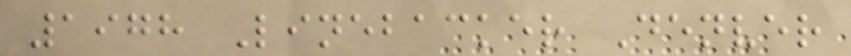1978 Linebacker Denver
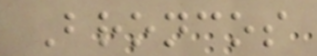Broncos
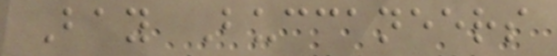Bay Buccaneers
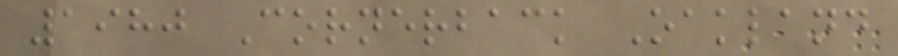1980 Cornerback Oakland
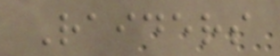Raiders
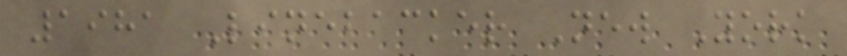1981 Linebacker New York
